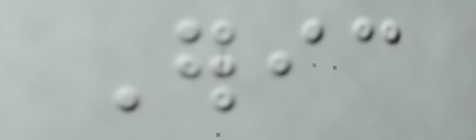Eric
